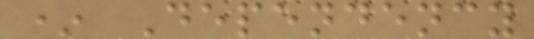* Dependency
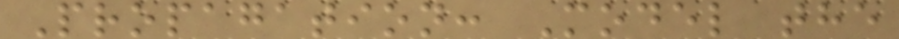Propagation: Model the
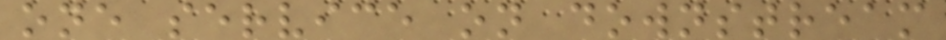one service on downstream
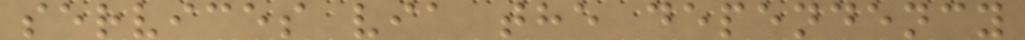services via the dependency
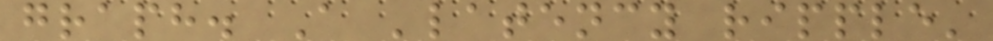graph. A 'latency ripple'
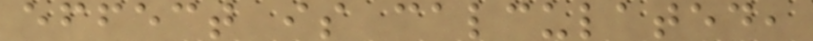effect is calculated,
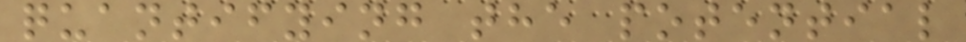quantifying the potential
